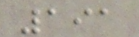191
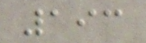193
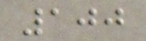100
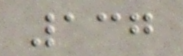137
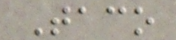Taco
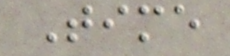Time
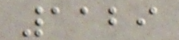1129
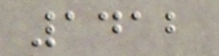1412
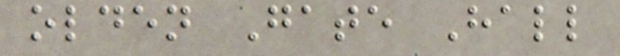olden Gate Hall
